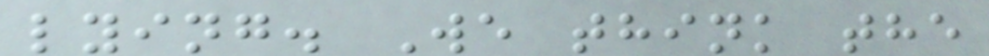lying. We think the
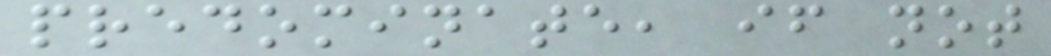predominate, if not
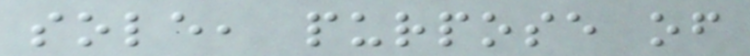sole, purpose of
